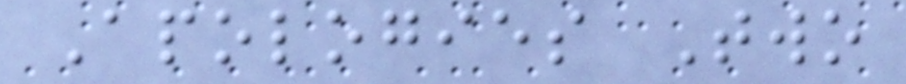Apologies Two
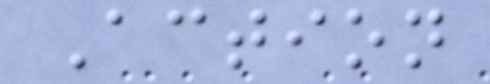Action
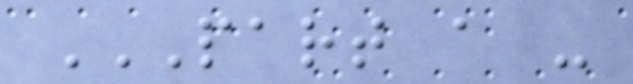PART A -
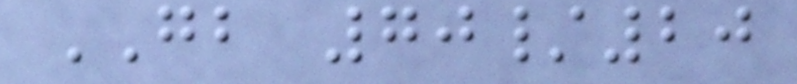GB 70/20
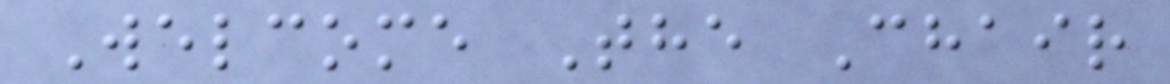Welcome The Chair
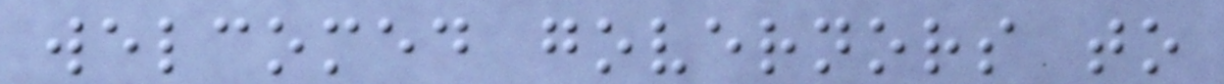welcomed governors to
